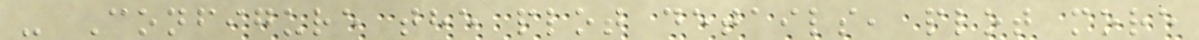- Configure the plot details, plot more
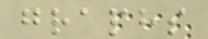graphs
